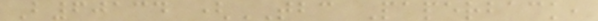B60134 (TBC Paperback,
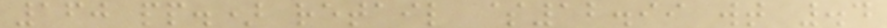160 pp.) retail $12.99 wt .4
